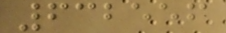632556
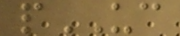pUC
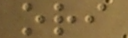ori
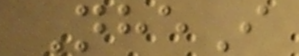NheI
